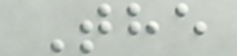The
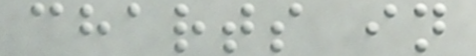charts in
